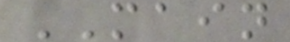MAIN
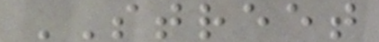STREET
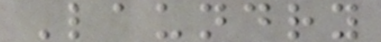Laundry
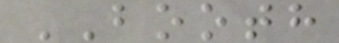BOOTH
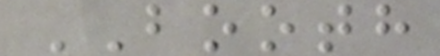BOOTH
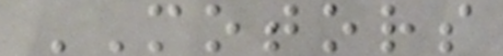MOTORS
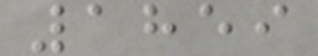1859
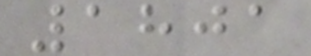1801
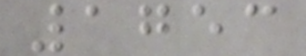1753
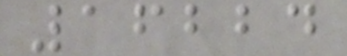16224
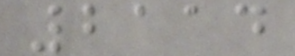2114
